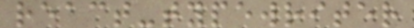react-typewriter
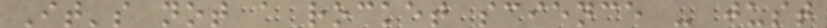It's not a rocket science - just
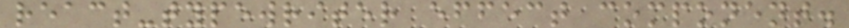react-typewriter effect component.
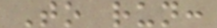To run:
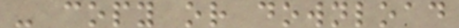- copy or download
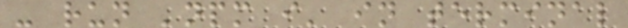- run 'npm i' in terminal
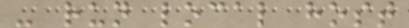- run local host
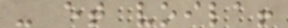- et voila!
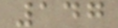147
